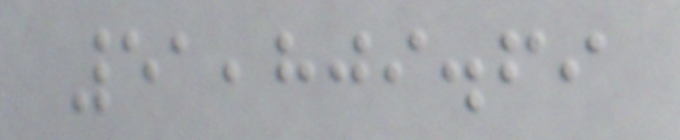51,809.69
